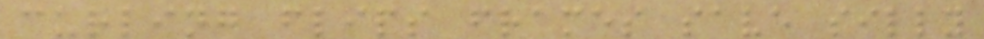curling flips frames save silly
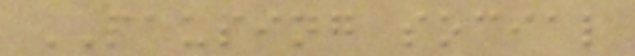PAUSING social
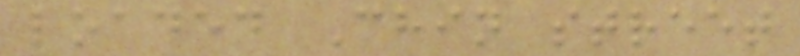loaded Chin street
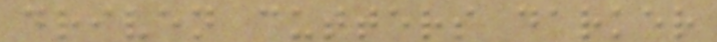driven cutters darker
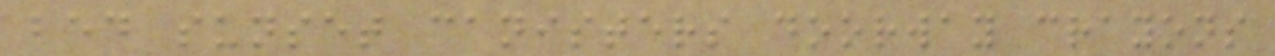bed sunset canisters doorway crayons
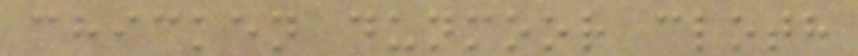chicken dunmoor cloth
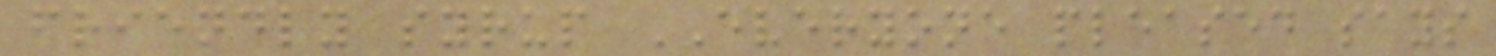friendly syrup EVERYONE pleased says
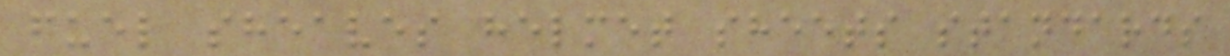fuel sheaves helmet sheets standards
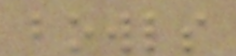bowls
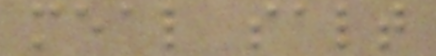meal salt
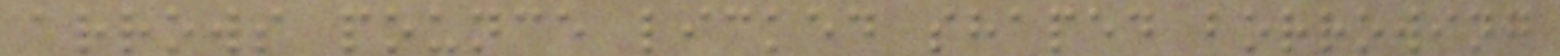arrows pounce licked shaped borrowing
